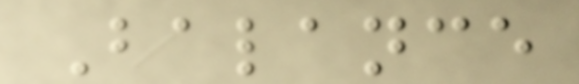Balance
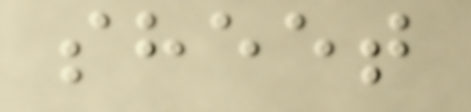sheet
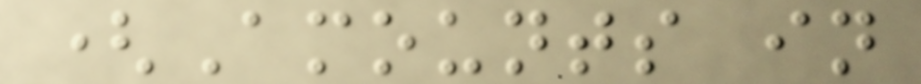(Amounts in
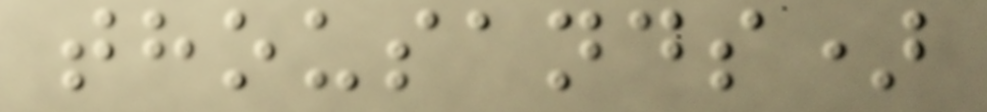thousands)
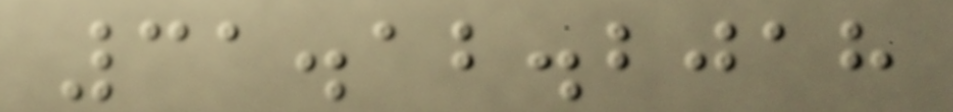31.12.2018
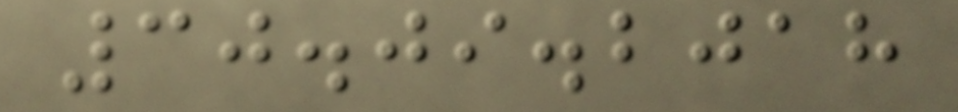30.09.2018
